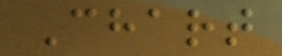Chart
